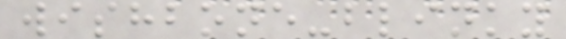wishbone-blinky
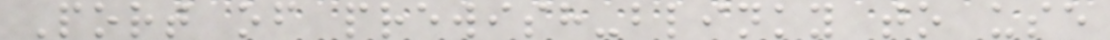Port of prewish-blinky to use
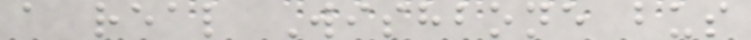a real Wishbone bus
